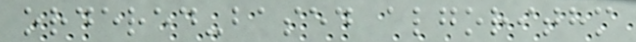ordered-based algorithm
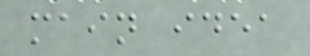main idea
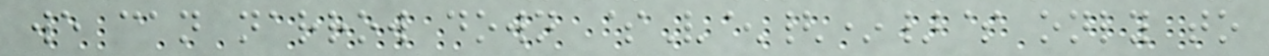we can narrow down $V^{*}$ only to
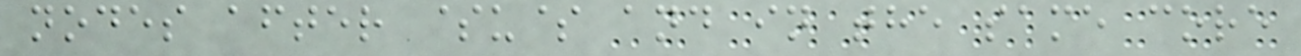nodes after $u$ and in the same core
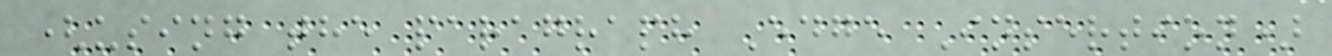(using the paragraph Edge Insertion)
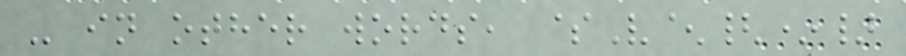- in other words, $V^{*}
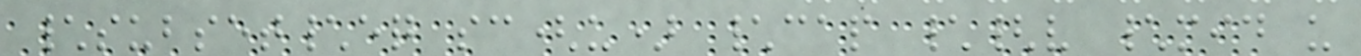\subset\eq sc(u) \cap \{v \mid u
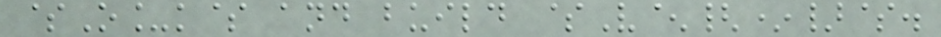$O_k$ and build $V^{*}$.
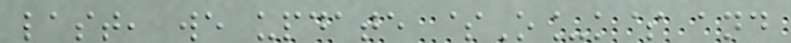last, we update $O_k$ and
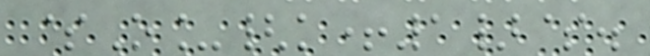$O_{k+1}$.
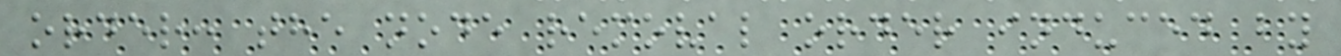order: the node removal order induced by
